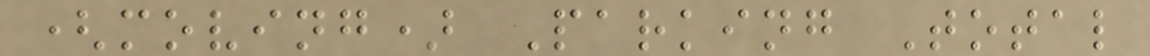(moving) Parking Total
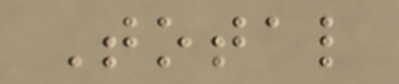Total
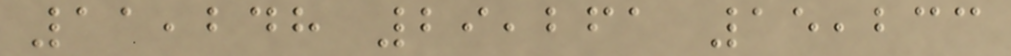11,248 29,261 15,233
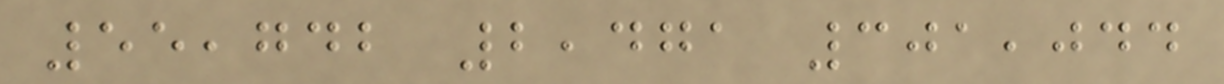55,742 2,471 301,044
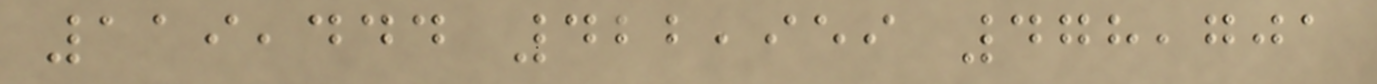119,444 422,959 478,701
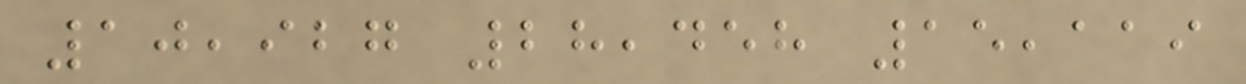10,927 28,458 15,119
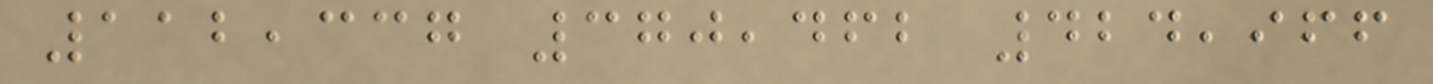112,337 370,462 424,966
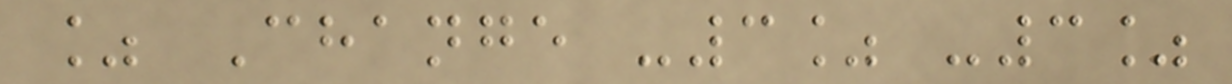% Change -3% -3%
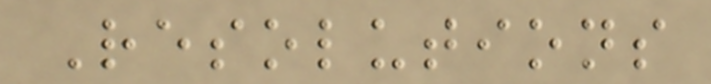Resolutions
